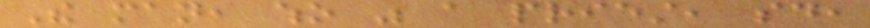The man, who was a priest, said,
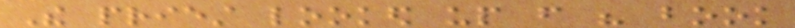The priest looked up from his book
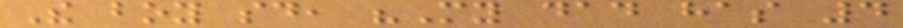The boy said, "My dad has 4
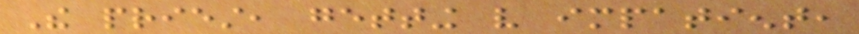The priest, getting very impatient,
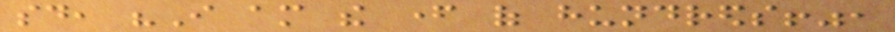said, "I am the father of hundreds!",
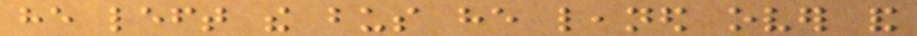he left the bus he leaned over and
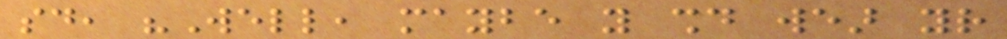said, "Well, maybe you should wear your
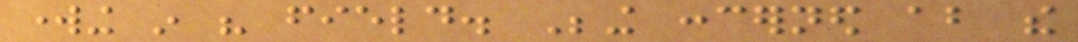working in his field. Being concerned about the
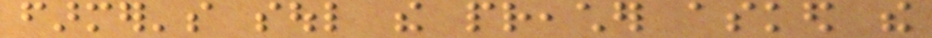farmer's soul the preacher asked the
